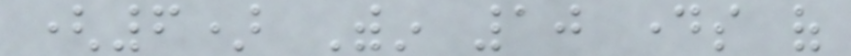(6) Within 10 days of
